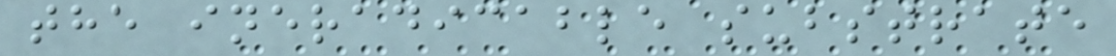the ineradicable substrate
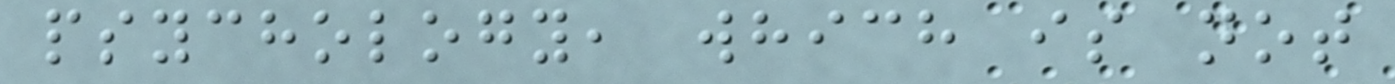psychology, which is not
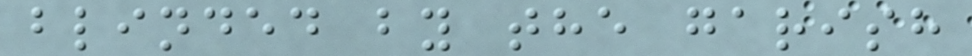blinded by the garish
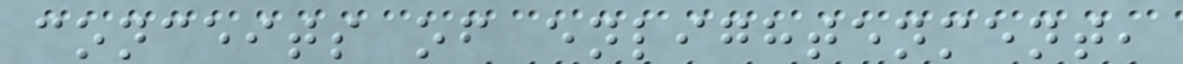conceits of enlightenment,
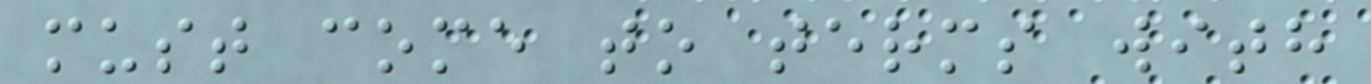must come to terms with
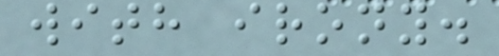with irony.
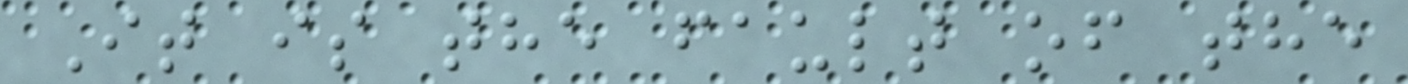It is the fault of the
